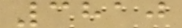3810
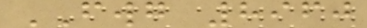FWG 8960
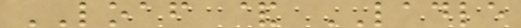LOAF & LADLE
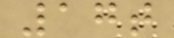17t
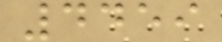4459
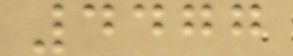4477
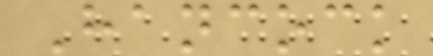Hancock
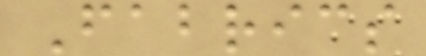Fabrics
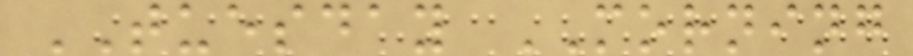TUESDAY MORNING
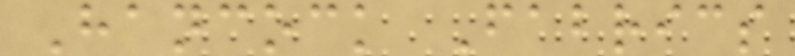Hancock Fabrics
